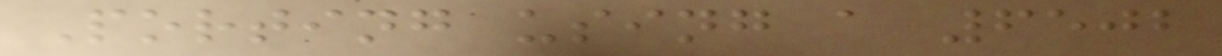Porting using a 6502
